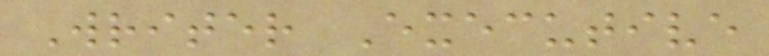Writer Executive
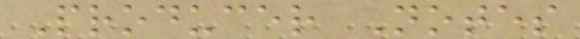Producer Notes
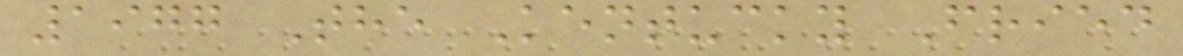1977 The Kentucky Fried
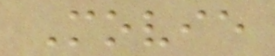Movie
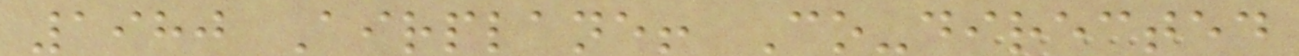1980 Airplane! Co-directed
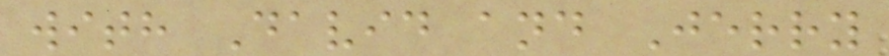with David and Jerry
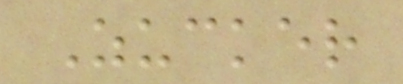Zucker
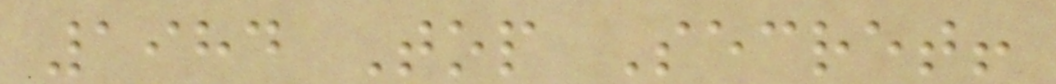1984 Top Secret!
